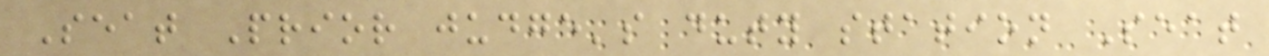Seat Prior judge's duty station Seat
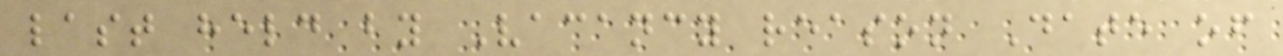last held by Vacancy reason Date of
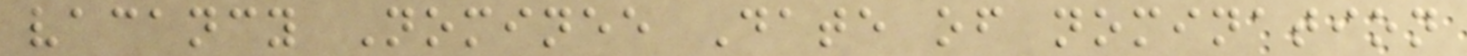vacancy Nominee Date of nomination
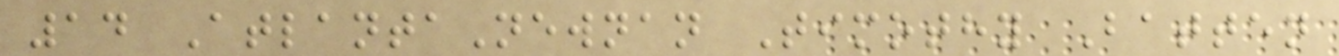14 AtlantaNewnan Timothy Batten
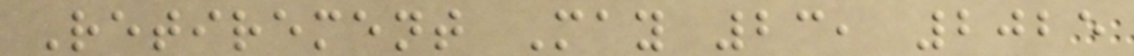Retirement May 23, 2025
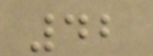42
